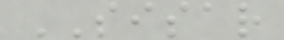SISAR
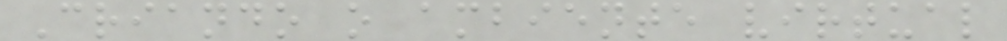Criando o ambiente virtual
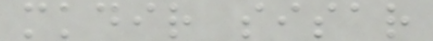mkdir sisar
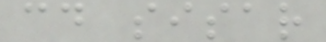cd sisar
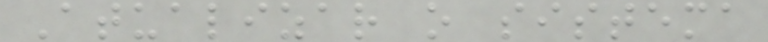Atualizar o sistema
